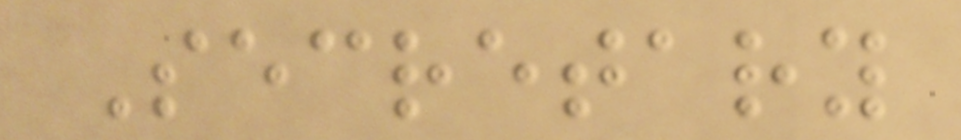Secretary
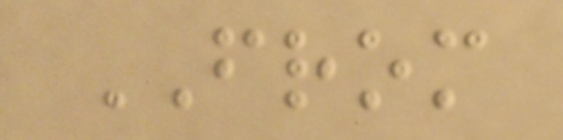FROM
